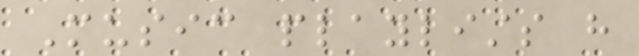Music playlists have
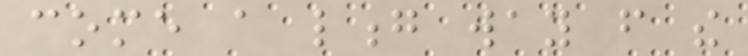come a long way from the
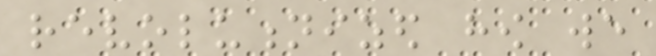revolutionized how we
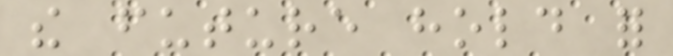the future hold for
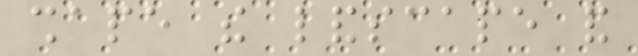shape the landscape and
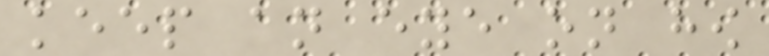keep an eye on how
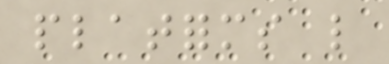platforms like
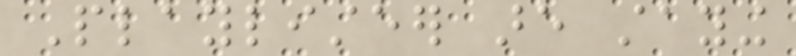Playlisteer are staying
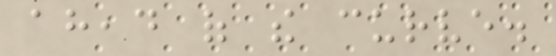ahead of the curve.
